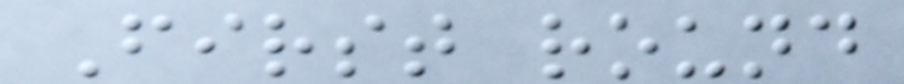First round
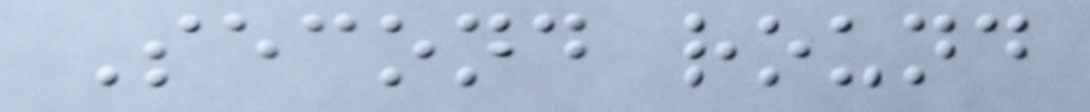Second round
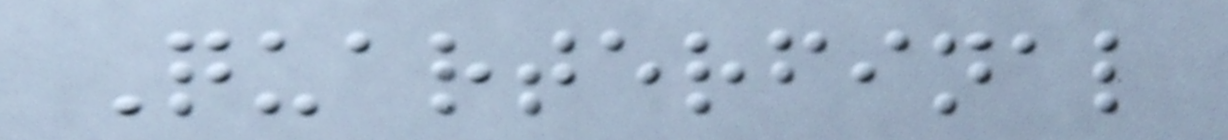Quarterfinal
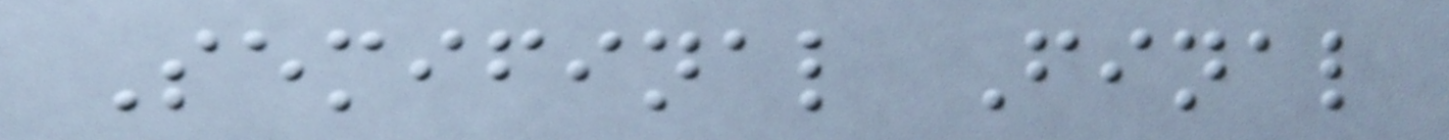Semifinal Final
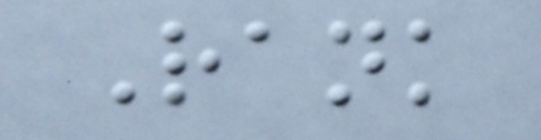Rank
